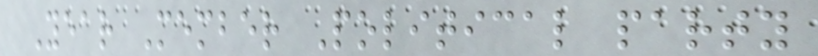Year Member Political party
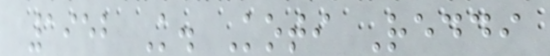1952 K. Koti Reddi
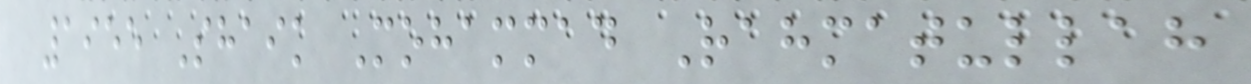1955 Shaik Mohammad Rahmatullah
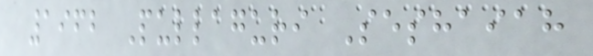1962 Pullaguri Seshaiah
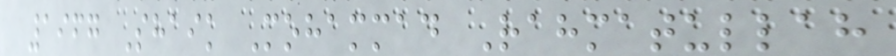1967 Shaik Mohammad Rahmatullah
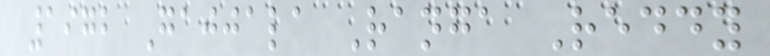1972 Gajjala Ranga Reddy
